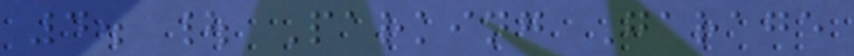4. | Parking Garage
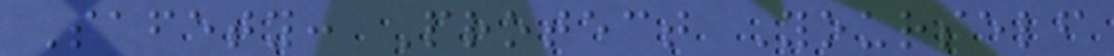Safety: Protect Yourself
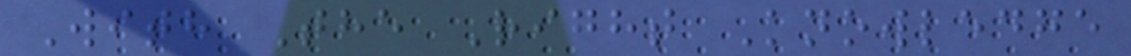With The Right Knowledge
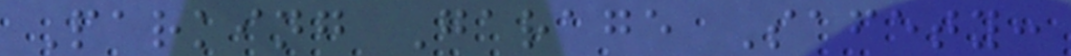Parking Garage Safety:
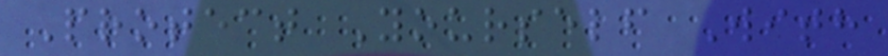Protect Yourself With
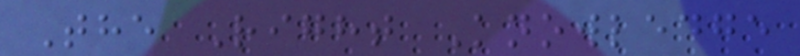The Right Knowledge
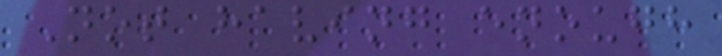Not having enough
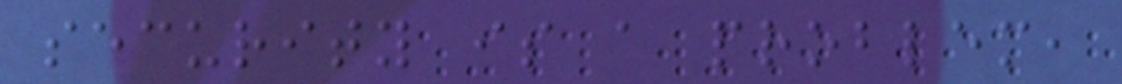security is a problem,
